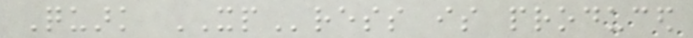Quark XPress is produced
